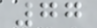77
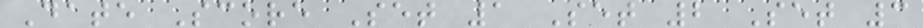Date Score Set 1 Set 2 Set 3
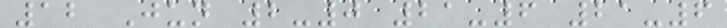12 Jun 2-0 21-6 21-6
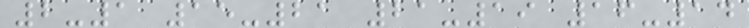2-1 15-21 21-19 16-14
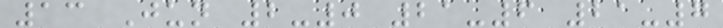13 Jun 2-0 21-6 21-7
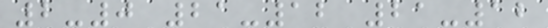2-0 21-12 21-12
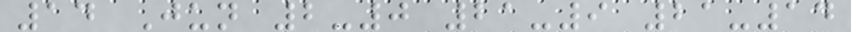14 Jun 2-0 21-9 21-14
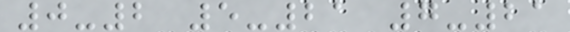0-2 5-21 7-21
